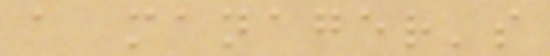a manager's
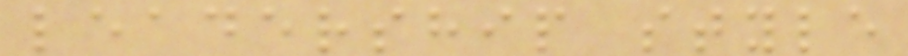leadership style
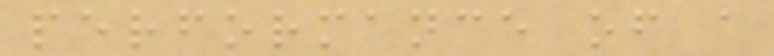performance of a
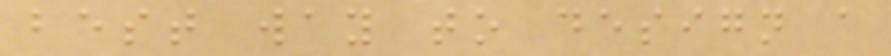best way to design a
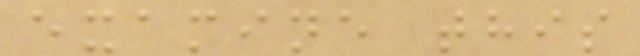examine this
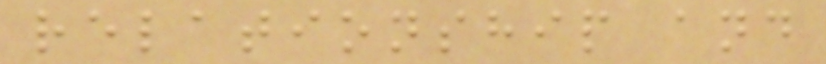relationship and
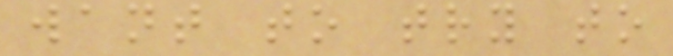want to try to
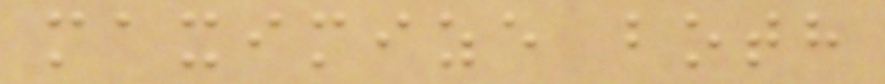maximize both
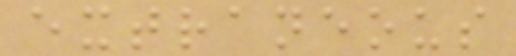extraneous
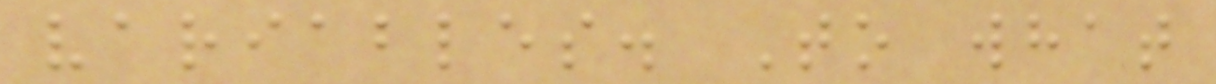variables. To what
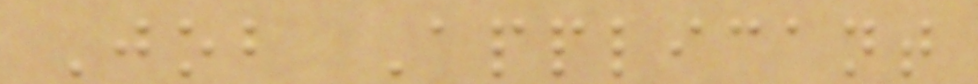Job Applicant
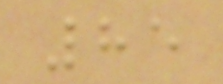85
